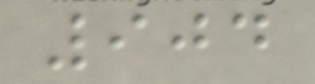904
